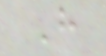H
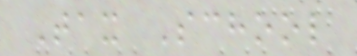Tax School
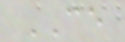CE
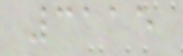3115
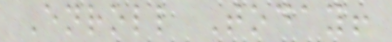Enroll Today!
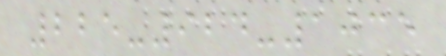225-924-1035
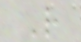R
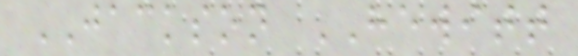JACKSON HEWITT
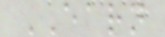EARN
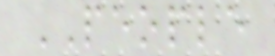PEOPLE
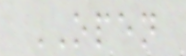OPEN
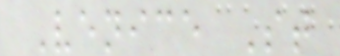Venice St
